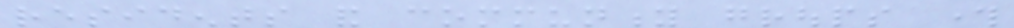residents and community groups through
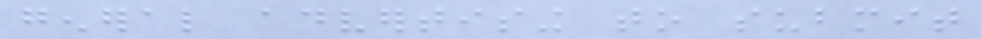general advertising to submit
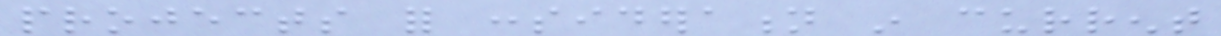projects for consideration in current
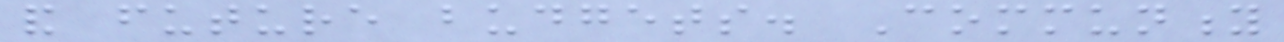and future budgets. Community
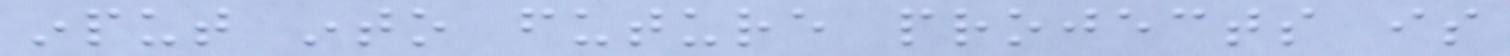input into future projects is
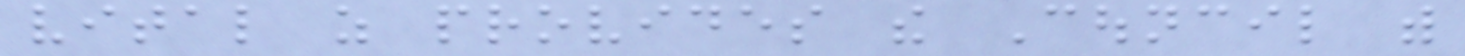vital as provides the Council with
